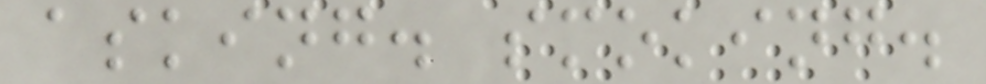asking. smoking.
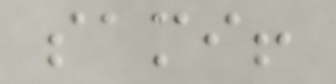sami!
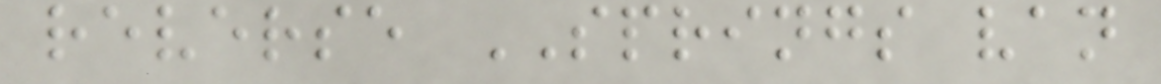reverse SPRINGS van
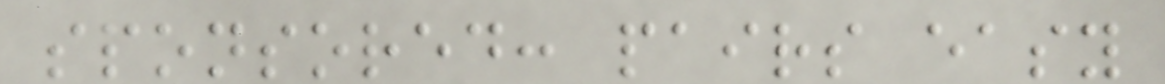sponsored: pairs easy
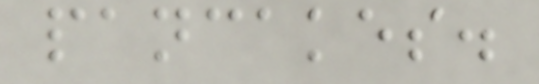pancakes.
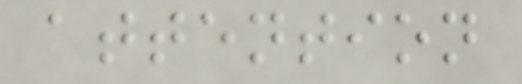attention
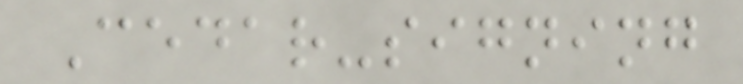Cedar-signing
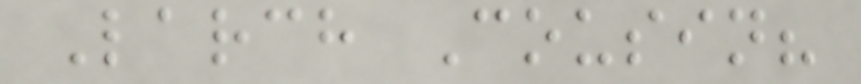Larch Cousin?
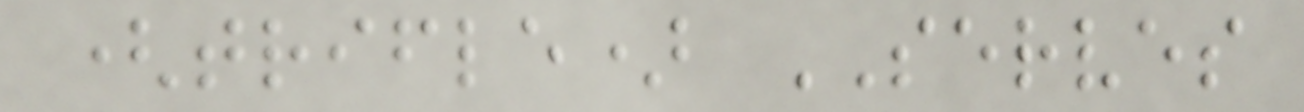(trifle) SERVES
